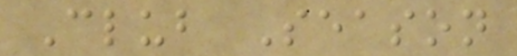Club Season
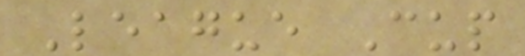League Cup
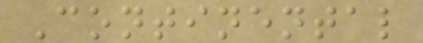Continental
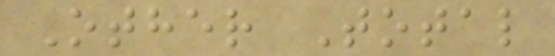Other Total
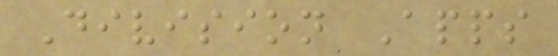Division Apps
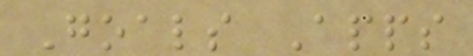Goals Apps
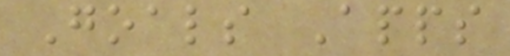Goals Apps
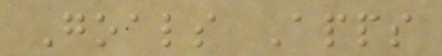Goals Apps
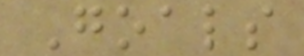Goals
